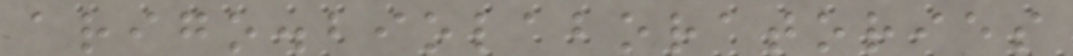arigo.biolaboratories
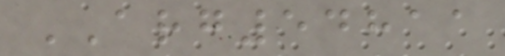ARG54811
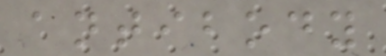antibody
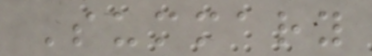Summary
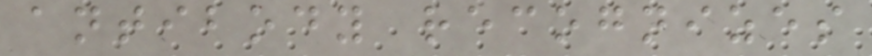antibody recognizes
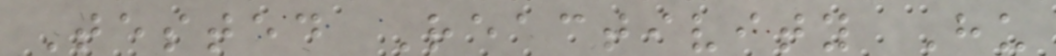Tested Reactivity Hu
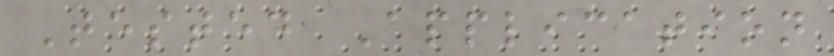Tested Application
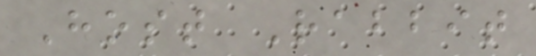Host Rabbit
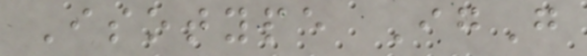Isotype IgG
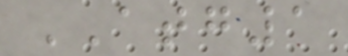ATG1
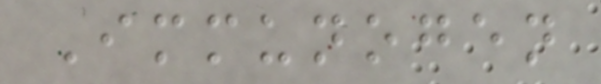Immunogen
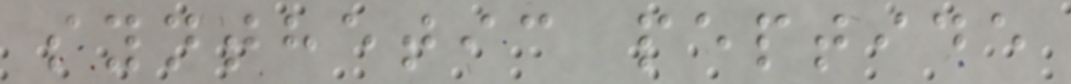synthetic peptide
